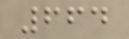664
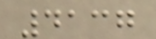4137
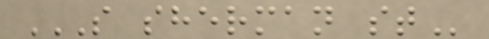S SHERMAN ST
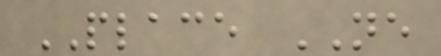PLACE NE
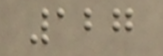127
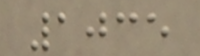1035
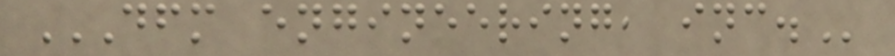DFM ENGINEERING, INC.
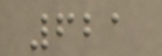621
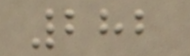282
